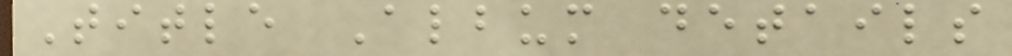Title Album details
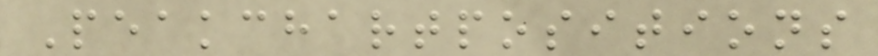Peakchartpositions
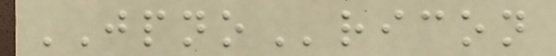JPNOricon
